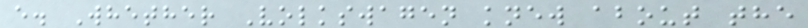e. Whether Volkswagen knew about the
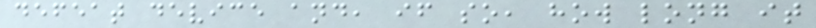defeat device and, if so, how long it
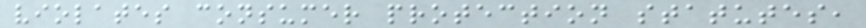violates consumer protection statutes,
